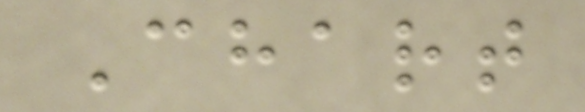Chart
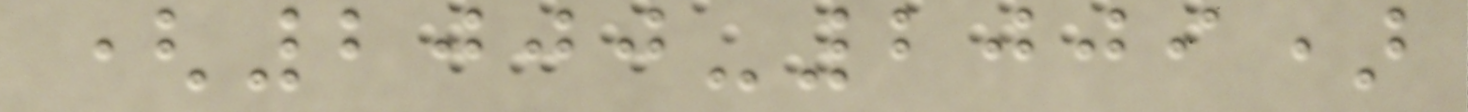(2000-2009)
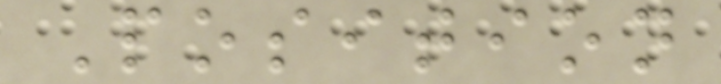Position
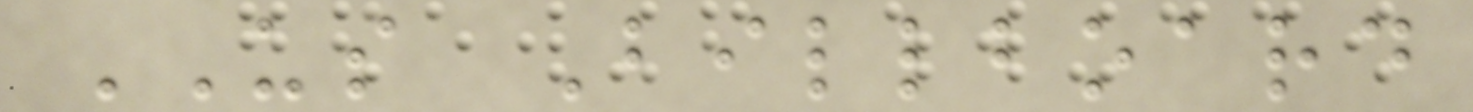US Billboard
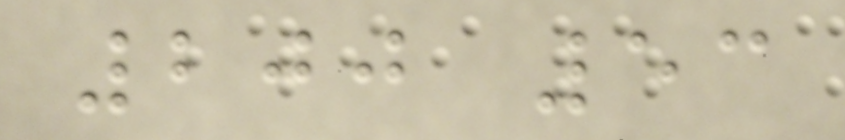200 53
